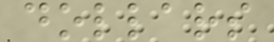dollars
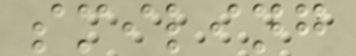smiling
